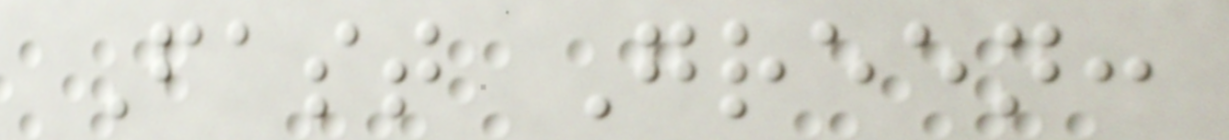Fast Green:
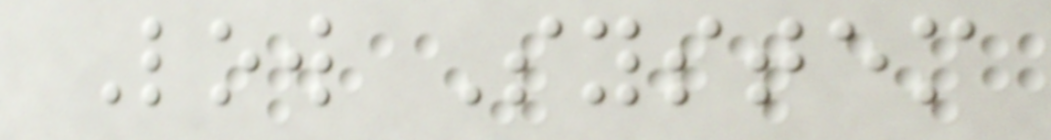Low System
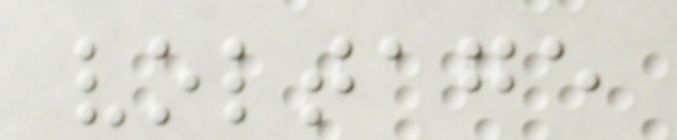voltage
